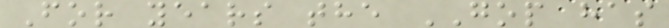For years the GOP has
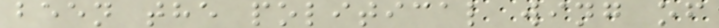been the political wing of
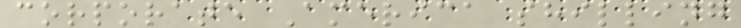corporate America shilling
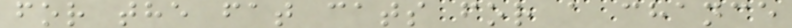for the fat cats for a chance
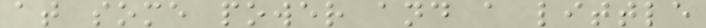at some power and a little
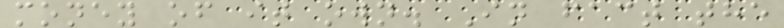money of it own. In fact the
